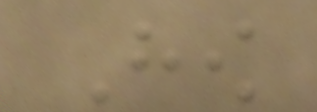How
